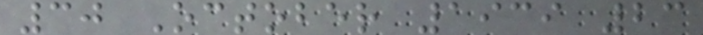30 October 1939 23
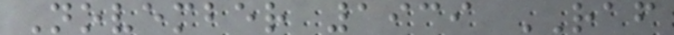November 1939 RAF
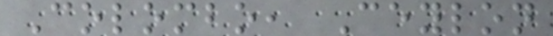Colombo, Ceylon
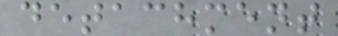detachment
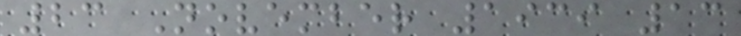23 November 1939 13
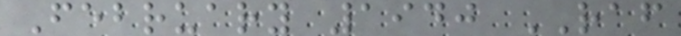February 1940 RAF
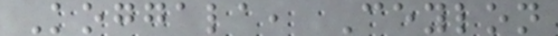Koggala, Ceylon
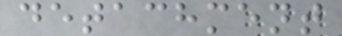detachment
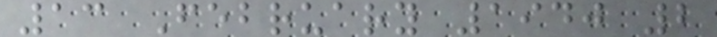13 February 1940 2
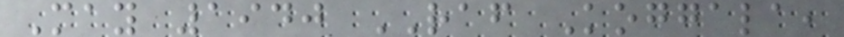May 1940 RAF Koggala,
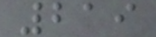219
